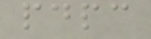pdpc
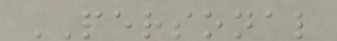PERSONAL
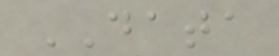DATA
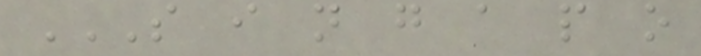S I N G A P O
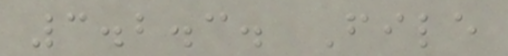3.2.3. File
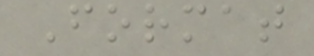Format
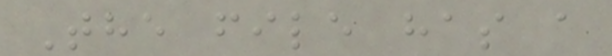The file has a
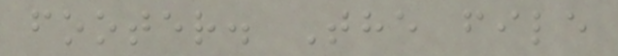footer. The file
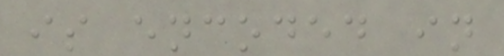is encoded in
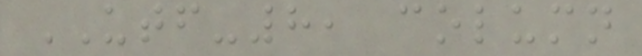UTF-8, column
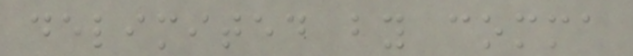delimited by comma
